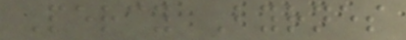Percy Byrnes
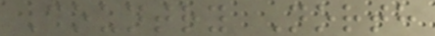Country North
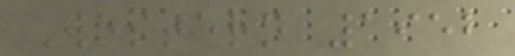Western 1952
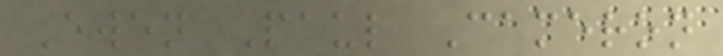Ewen Paul Cameron
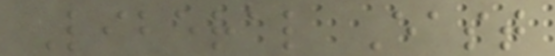Liberal East
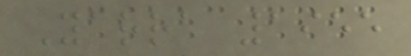Yarra 1955
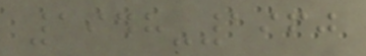1948-1960
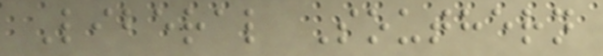Liberal Southern
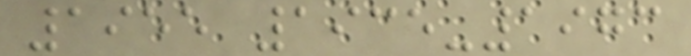1955 1935-1973
